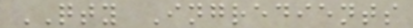QTY Ingredients
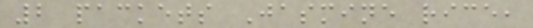2 packets Jasmine rice,
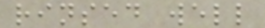rinsed well
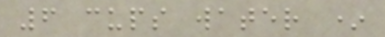6 cups water *
